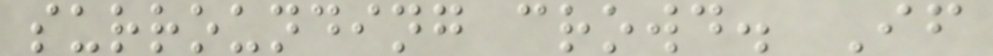surrounding crowd. If
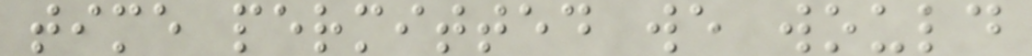time permitted we would
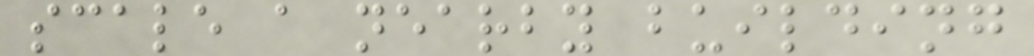scale a nearby building
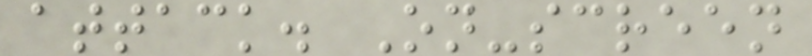attack. On-screen
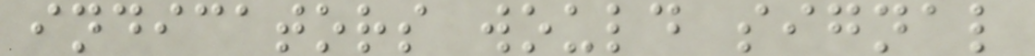indicators would signal
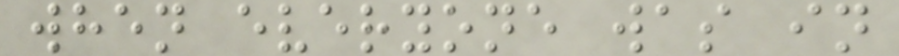when everyone was in
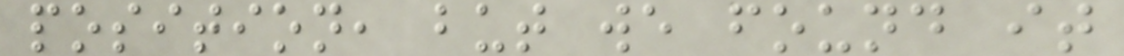position, but we found it
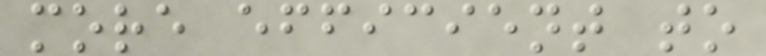more efficient to
